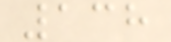138
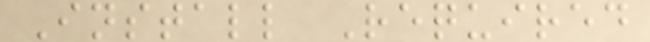Install Required
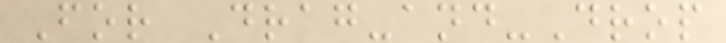For Drag-and-Drop
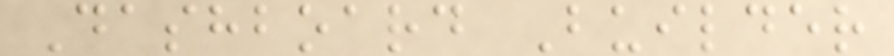Dashboard Builder
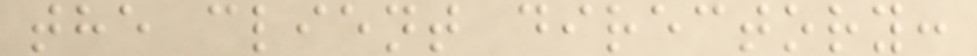the client directory:
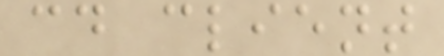cd client
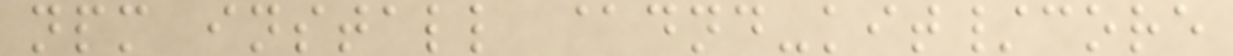npm install @dnd-kit/core
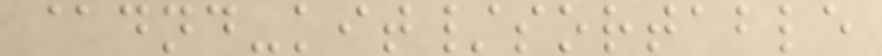@dnd-kit/sortable
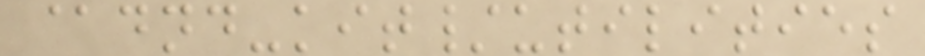@dnd-kit/utilities
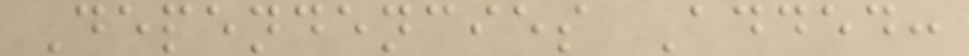Dependencies Added:
